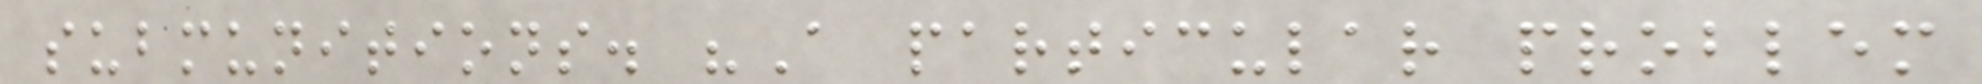submunitions. "A particular problem
